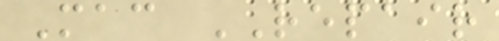Mac REPAIR
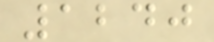1240
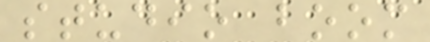studio boom
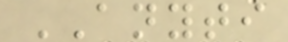ANYTI
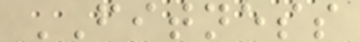FITNESS
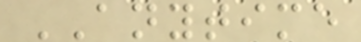ANYTIME
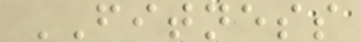FITNESS
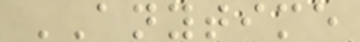ANYTIME
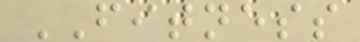FITNESS
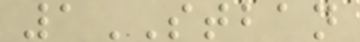1STBAN
